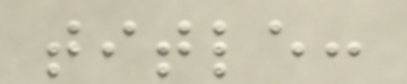title:
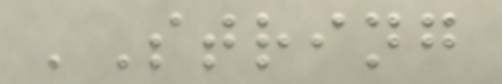'String
